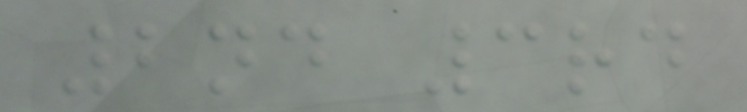2nd 3rd
